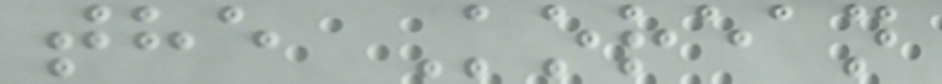the Korean
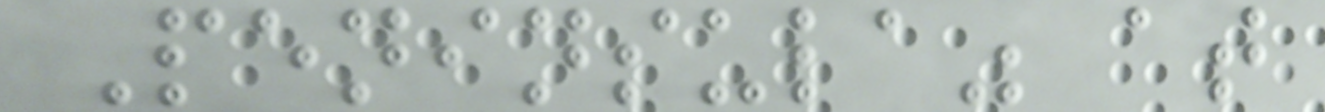Peninsula" at
